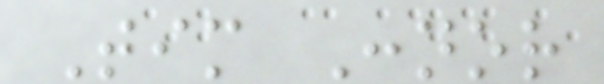Tim Connor
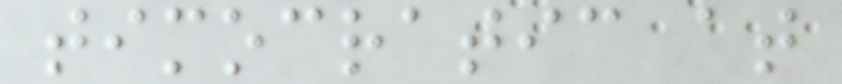timocratic at
